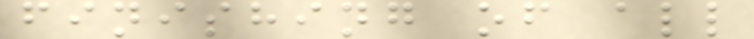finishing of all
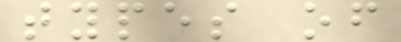types of
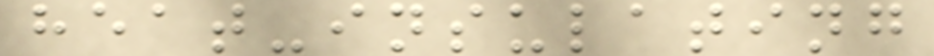heat-insulating
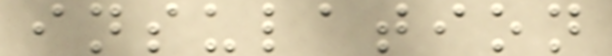insulation
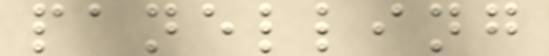panelling
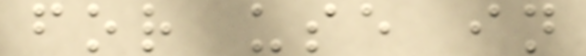for use in
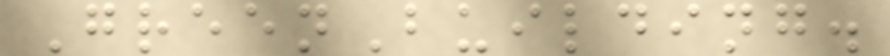GreenBuilding.
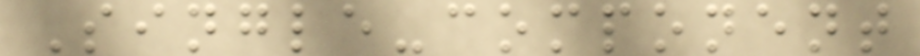Single-component
